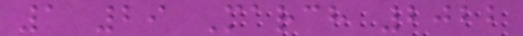1 29 March 2022
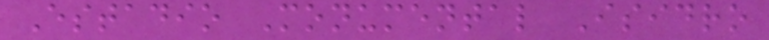Estadio Monumental Isidro
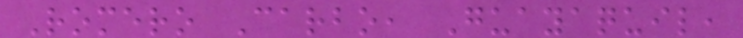Romero Carbo, Guayaquil,
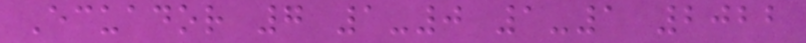Ecuador 7 1-0 1-1 2022
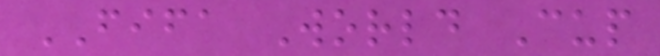FIFA World Cup
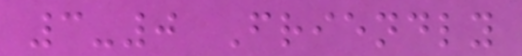3-0 Friendly
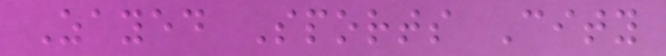Zayed Sports City
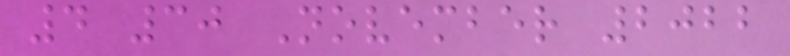4 30 November 2022
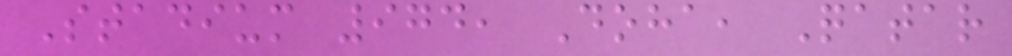Stadium 974, Doha, Qatar
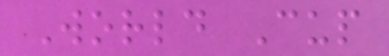World Cup
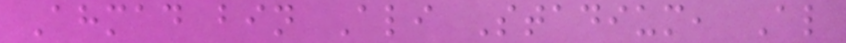Ahmad bin Ali Stadium, Al
